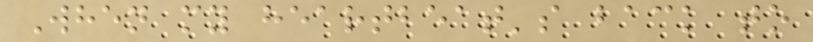When my heartbeat's back to
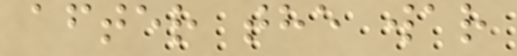after the war
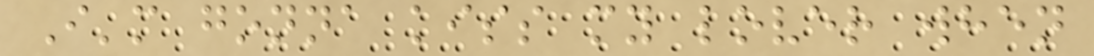I'm gonna kiss my lover when
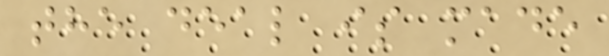the deal is made
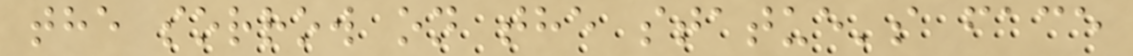the sorrow on the statue's face
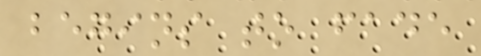begins to fade
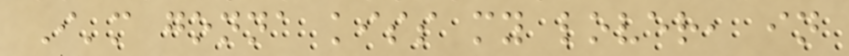I'm gonna kiss my lover, in
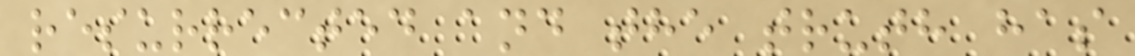resurrected and the truth has
